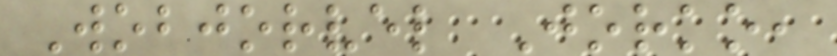Wobjorvel Jorko,
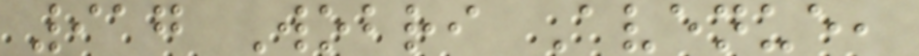917 Wobri Avenue,
